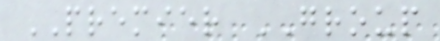PREMIER GROUP
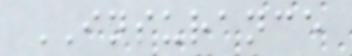INSURANCE
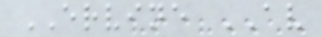ERVINE AV
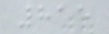815
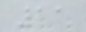11
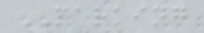PARKING
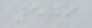509
